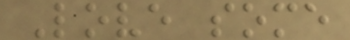Love some
